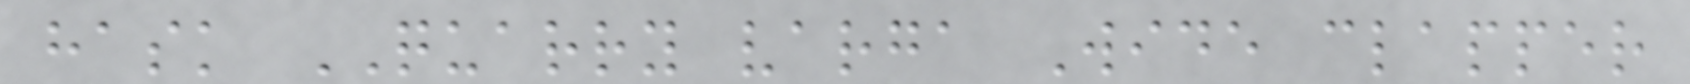hask QUARRY varga Wide clapper
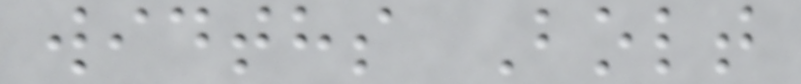widths Bolt
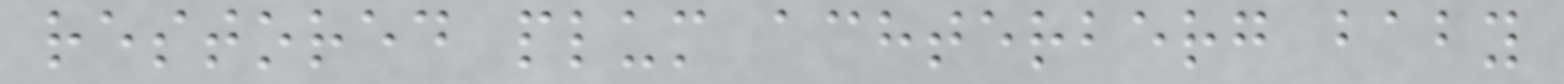restored plum achterberg baby
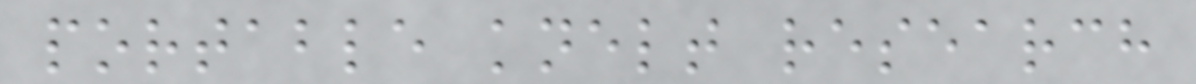portable knelt research
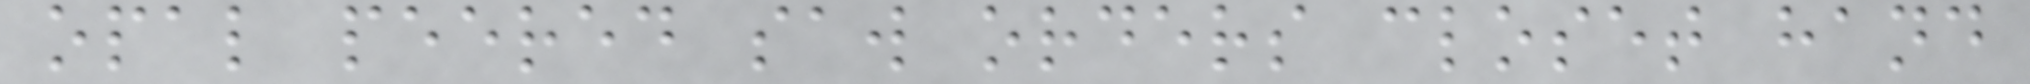opal peered saw orders closet hand
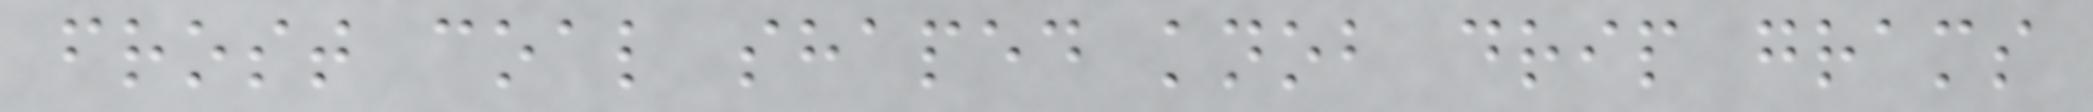frost coal shaped knob drip grams
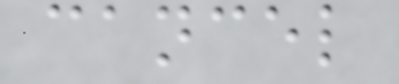cancel
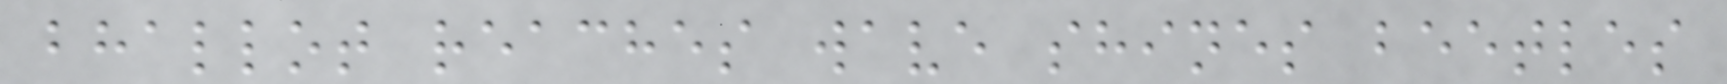bhallot reaches wave shines beetles
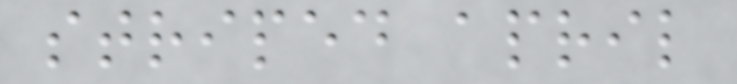striped april
